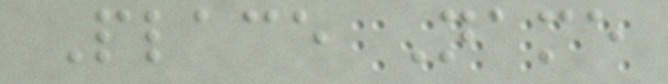Place Name
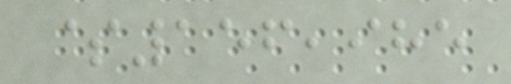$156,985
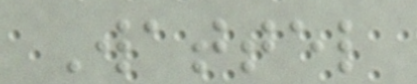Wattel
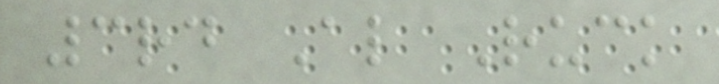3rd Al Ruck
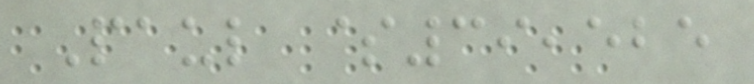Paul $39,525
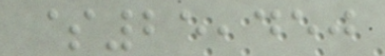$25,450
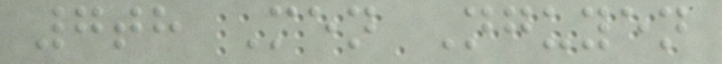7th Men Nguyen
